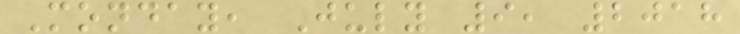Monday, July 9, 2018
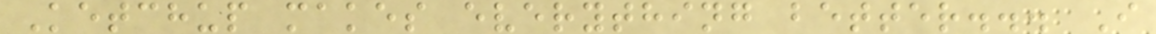Ketchup makes everything better... I
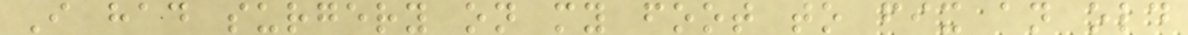I had surgery on my foot to fix an old
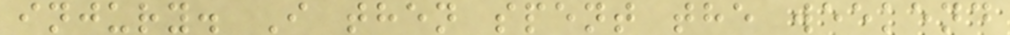injury. I then spent the weekend
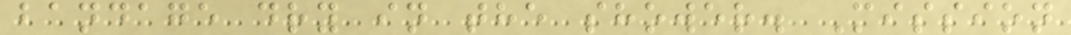bandage dry in the shower. Mission
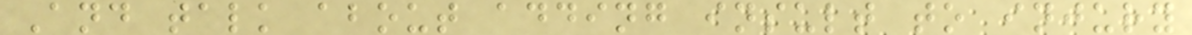And talk about adding insult to injury
